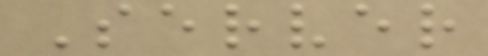Server
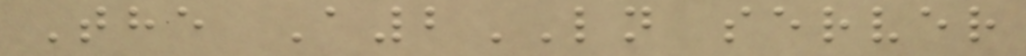The A2LN server
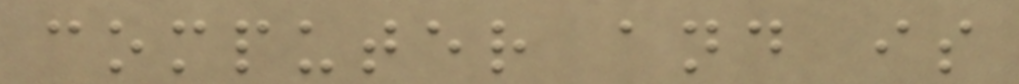computer and is
